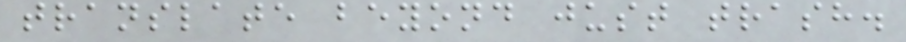translate beyond just trash.
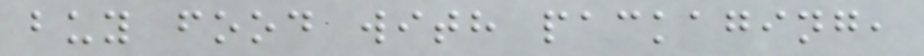buy food with packaging,
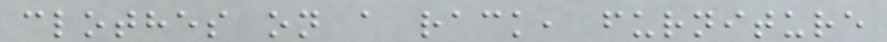clothes on a rack, furniture
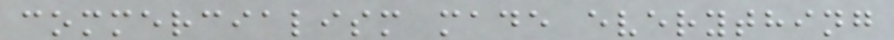commercialism made everything
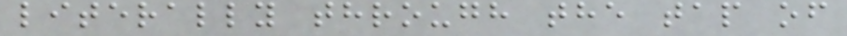literally through the tap of
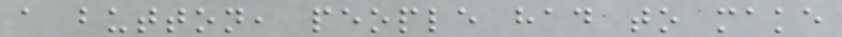a button, people had to make
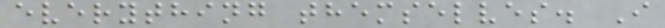everything themselves. I
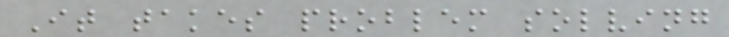It takes problem solving
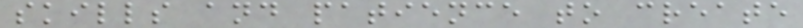skills and patience to create
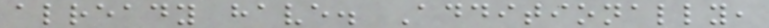already have. Additionally,
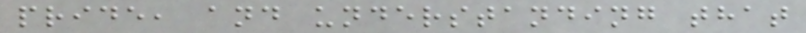pride, and understanding that
